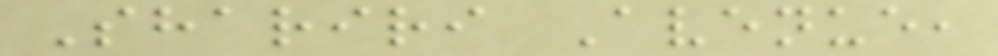Shariri Avenue,
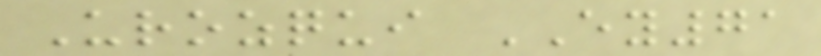Urozqui EY71
